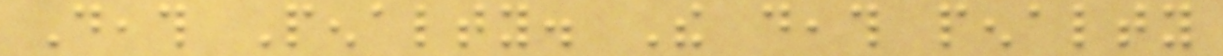Death Penalty. The death penalty
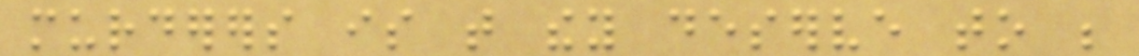murderers is that they deserve to be
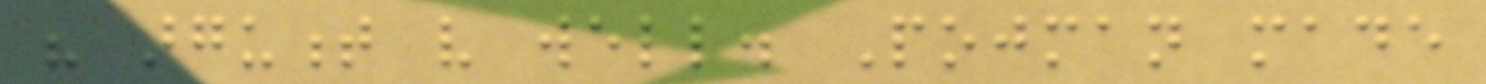his argument very well. Pojman made
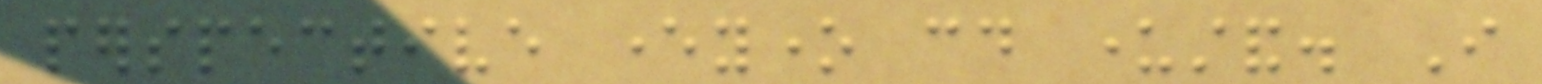perspective everyone could understand. I
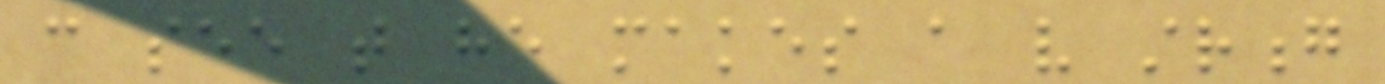can see that he makes a very strong
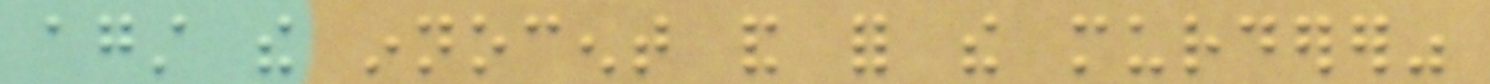against the innocent and for the murderer"
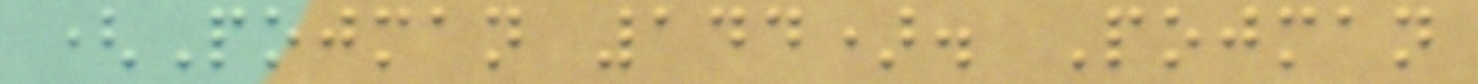(Pojman 144). Pojman
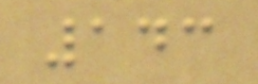143
